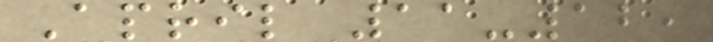April 11-12,
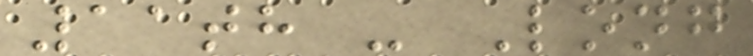11th - Long
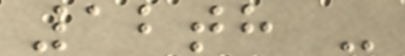12th -
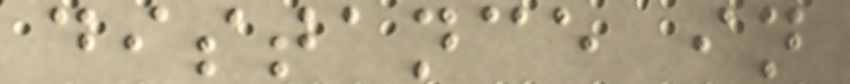distance in
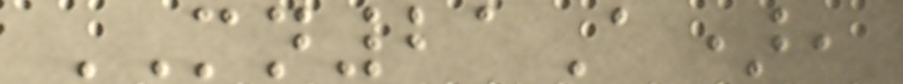MN21A),
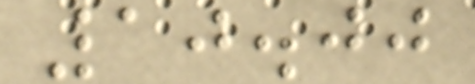10.00
